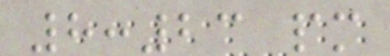8:23 pm
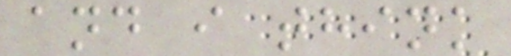and i think
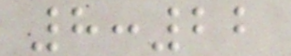8:22
